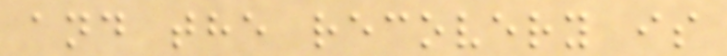and the recovery is
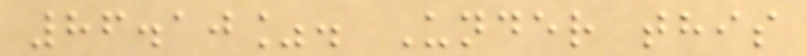86.10%. Under this
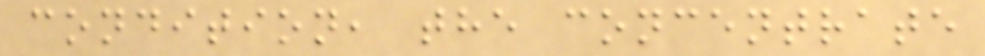condition, the concentrate
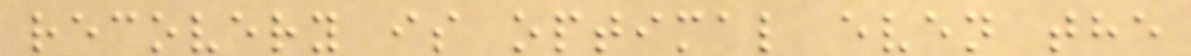recovery is optimal even the
